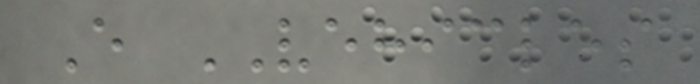E VEHICLES
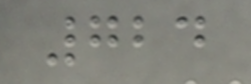724
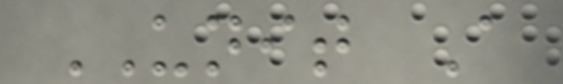UNIT A
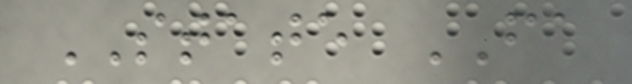STATE FA
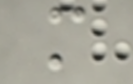m
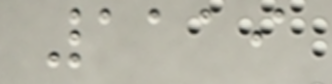1119
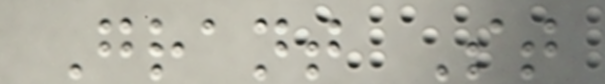Grant St
